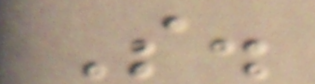S.
